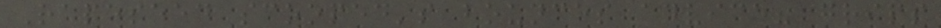Rapeseed scooped's bounces advice? grips
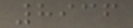8936
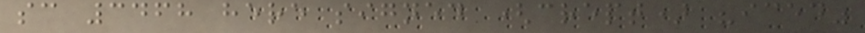sc 3468 here signed (crept) "iced"
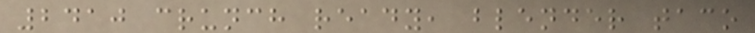2410 crunch ready, blender taco
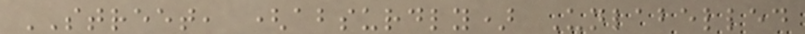STREET, (absurdly) Unlabelled
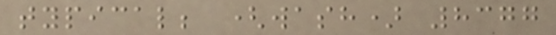typical; (wash) 8377
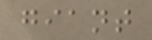giant
